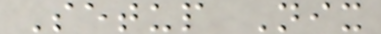Setup Nix
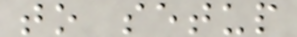to setup
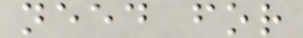need for
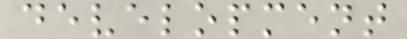development
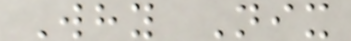Why Nix
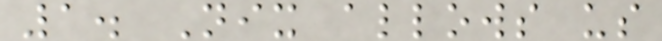1. Nix allows us
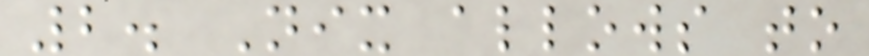2. Nix allows to
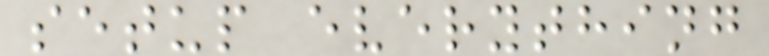setup everything
